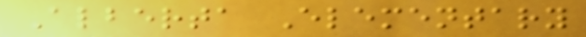Alberta Elementary
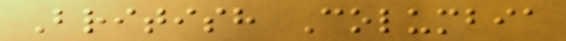British Columbia
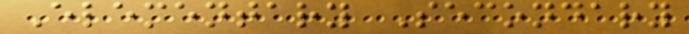Elementary Secondary
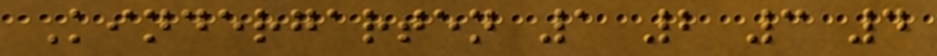Kindergarten 1 2 3 4
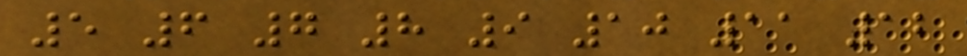5 6 7 8 9 10 11 12
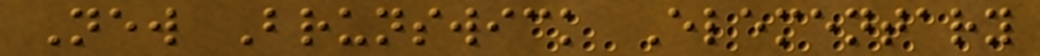New Brunswick Elementary
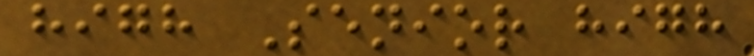high Senior high
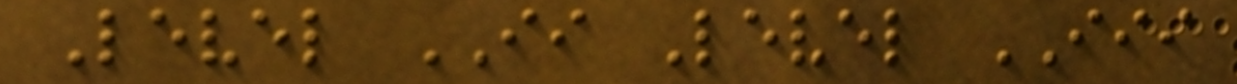Level II Level III
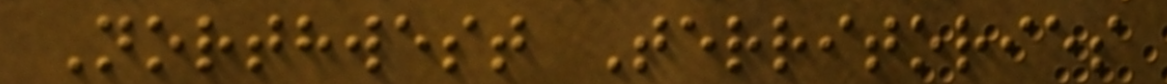Northwest Territories
